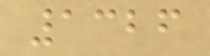1326
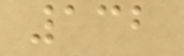132
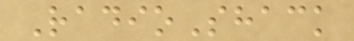RadioShack
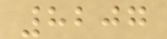8207
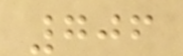706
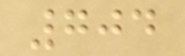704
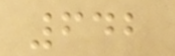642
